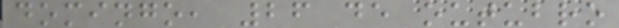domingo, 26 de outubro
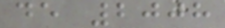de 2008
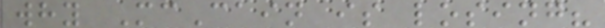why McCain is losing?
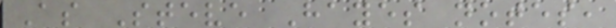As Steve Hayes notes,
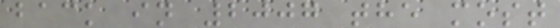back in 2007 the most
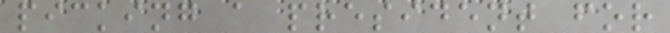picking a president for
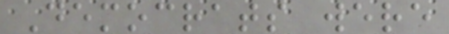Democrats were
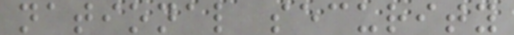national security
